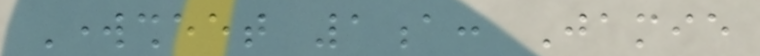Worksheet 1a: Jamie
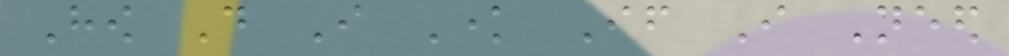How Do I Know If I Need
